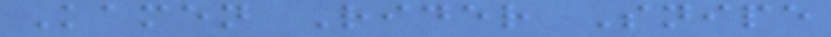Kamen Rider Snipe
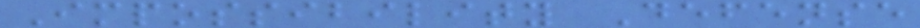Impossibility Defense
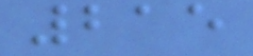215
